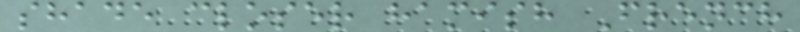shade closer hamish French
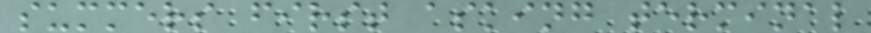summers first asking terminal
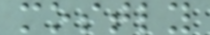mostly
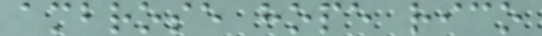ambrose hope rico
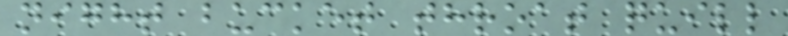night bucket throat quill
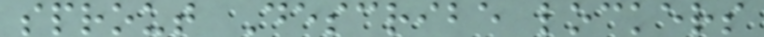sprout Describe lockers
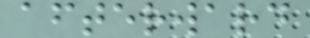afterward
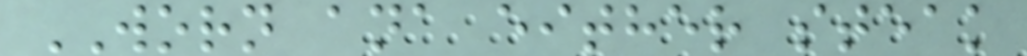WORN ana either steak
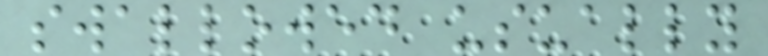swallowed usually
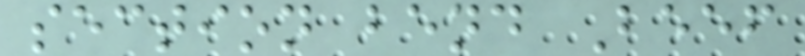section bend Beef
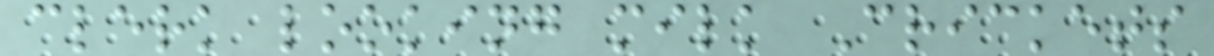clerk looking milk Crickets
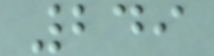249
